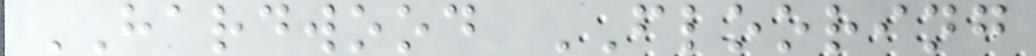HARDWOOD FLOORING
